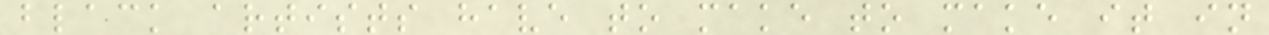black artists have to make to make it in
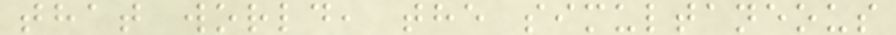that world, the simultaneous
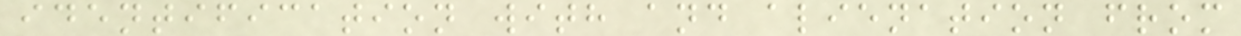identification with and alienation from
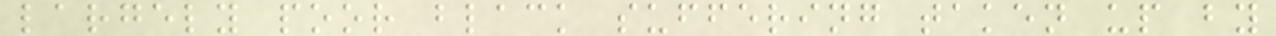largely poor black suffering taken up by
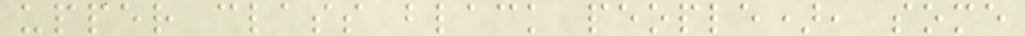upper class black people), some
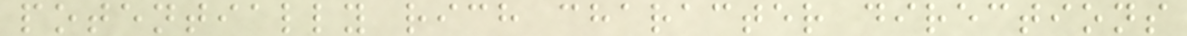potentially rich character directions
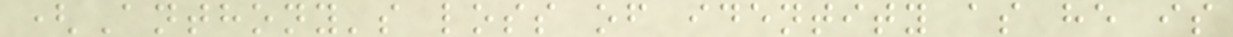(Anthony's loss of identity as he is
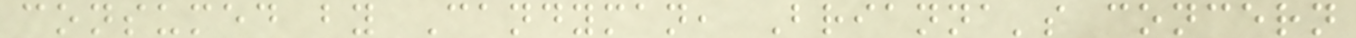consumed by Candyman, Brianna's concern
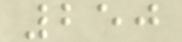250
